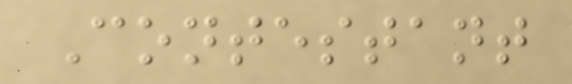Contestant
